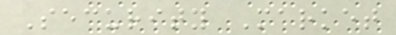Security Market
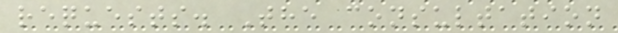requests. The consultation
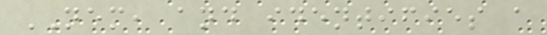NEM, and identifies a
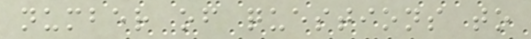number of questions to
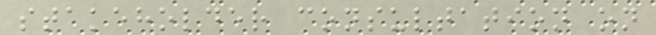stakeholder consultation on
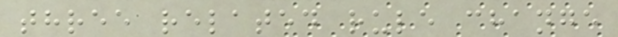three related rule change
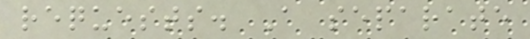requests. A separate
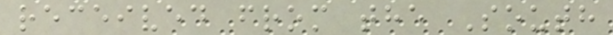received from the South
